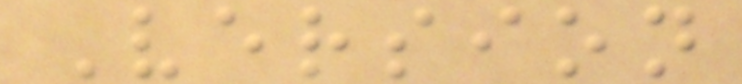Version
